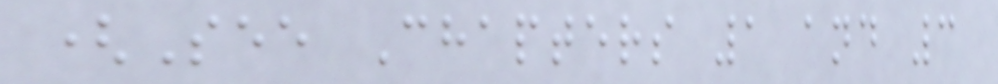(See Chapters 1 and 3
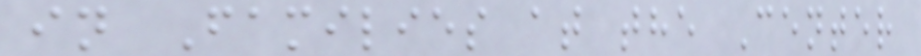in Families at the Center
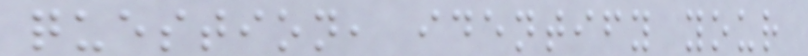question, identify your
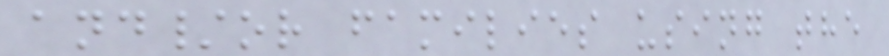and/or families using the
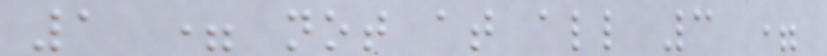1 = not at all 3 =
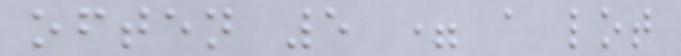often 5 = a lot
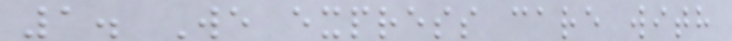1. We express care with
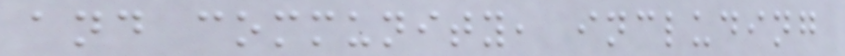and community, including
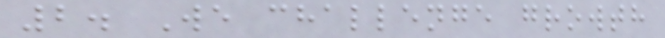2. We challenge growth
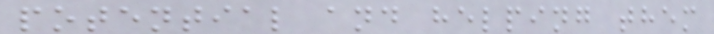potential and helping them
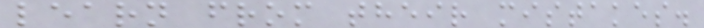learn from their mistakes.
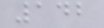142
